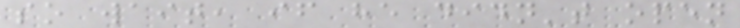so wait, if he didn't open
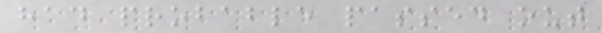had probable passed out
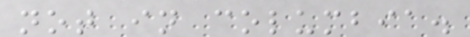not in columbia.
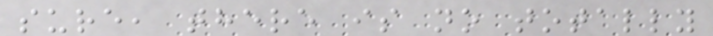sure, there is no totally
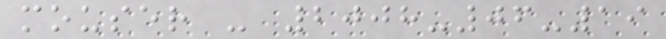mouser - 2008-06-19
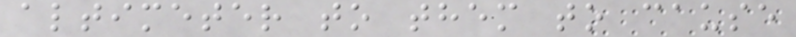altimeter to them to cause
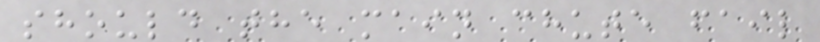should the main chute fail
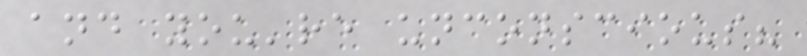and you're unconscious?
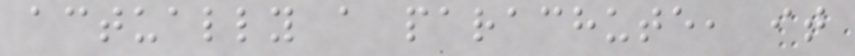actually a parachute, it
